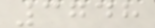3748
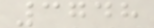3748
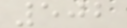502
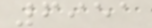6951
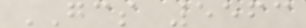GCS 5563
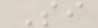Si
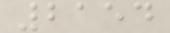2154
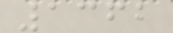1362
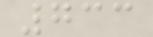733
